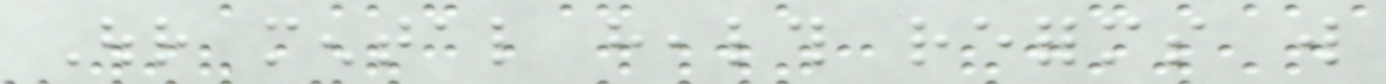Our mental health reforms will
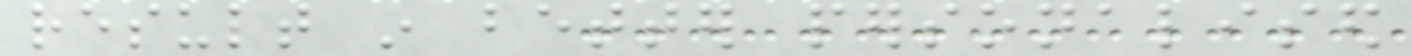result in better personalised
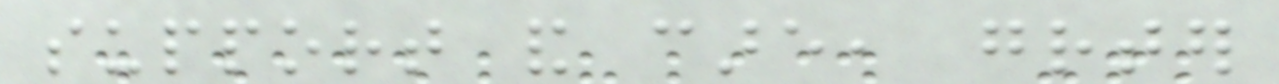support and care, greater
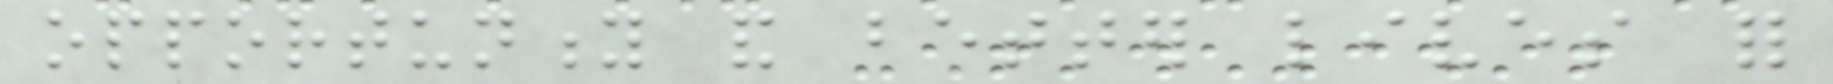opportunity and better lives for
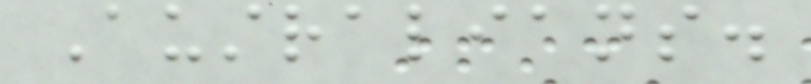Australians.
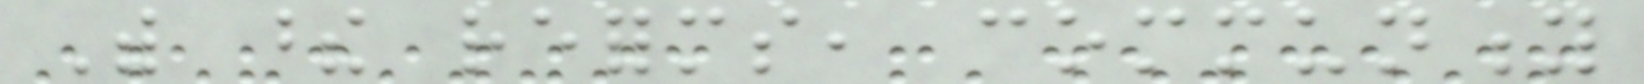With these reforms, community
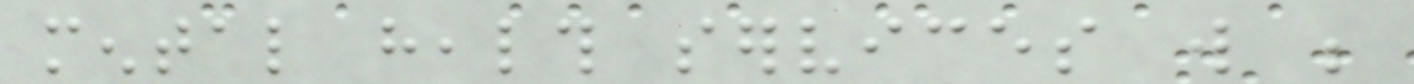mental health services will be
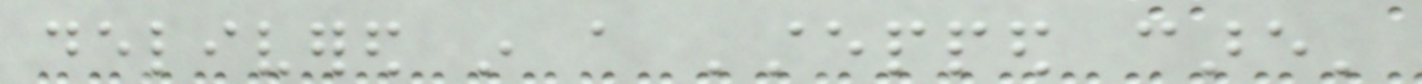delivered in a 'stepped care'
